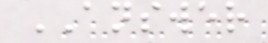ANSWER
